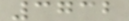3732
